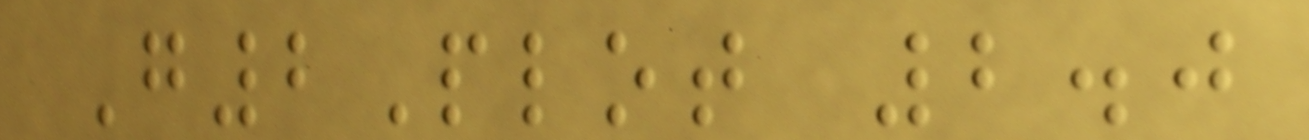G2Plot 2.0
